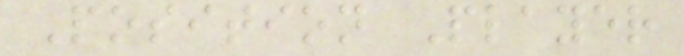Position Player
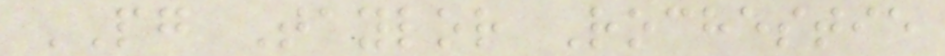PG Taylor Rochestie
